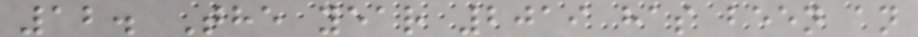12. The year 2019 has been an
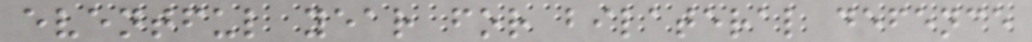eventful year for bilateral defence
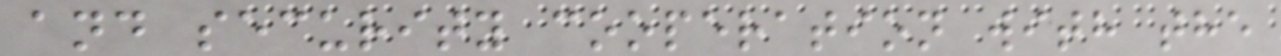and security cooperation with the
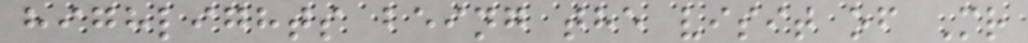highlights being the visit of Mr
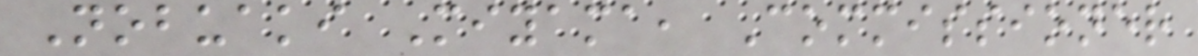Nobuaki Miyama, Commissioner
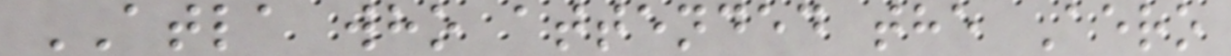ATLA who attended the Aero
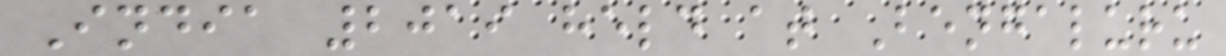India 2019 held at Bengaluru
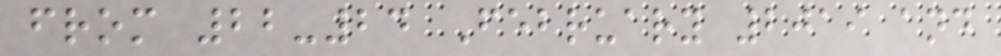from 22-24 February 2019 and
